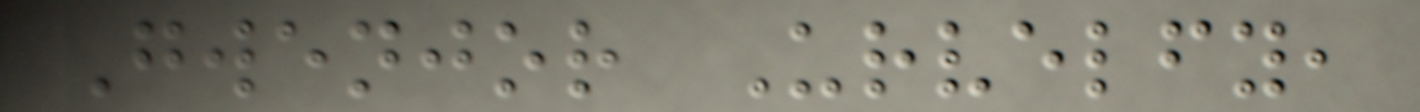Gwenjor Urvelfy,
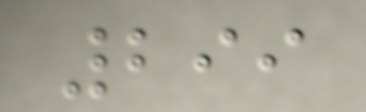299
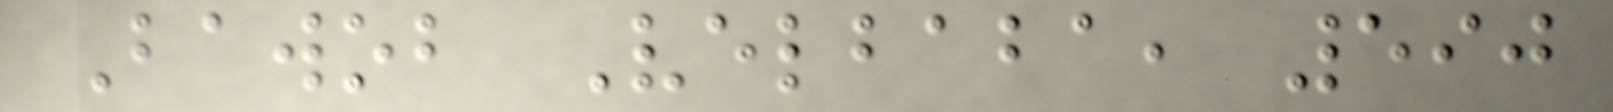Bawob Velbaba, 590
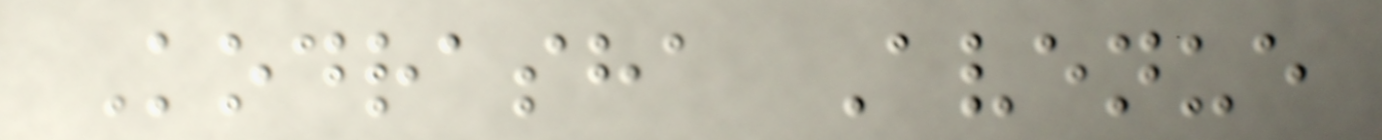Kodrasha Avenue
